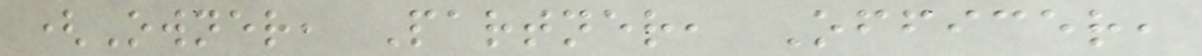(Owner, Partner, Officer,
